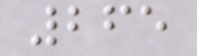265
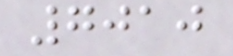7010
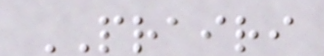PRAIRI
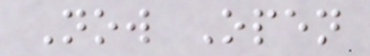Now Open
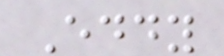Eddy
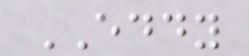EDDY
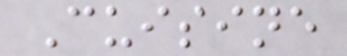Cuisine
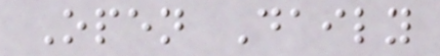Open Daily
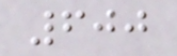600
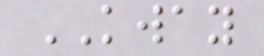KWAY
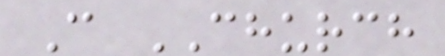C CHURCH
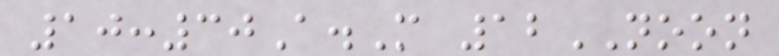10:30A.M 12NOON
